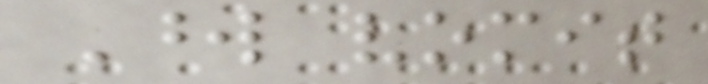Word vomit
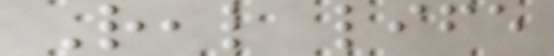Real life
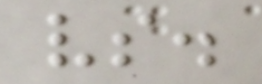vs.
